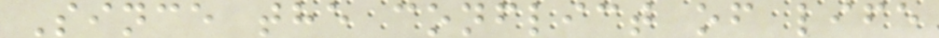Since the conflict of life
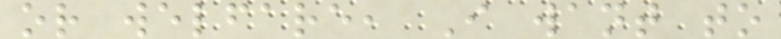or welfare, I want to
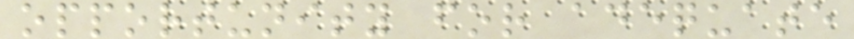opportunity for adequate
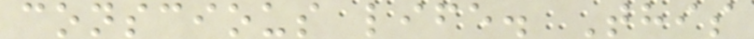conscious life. This
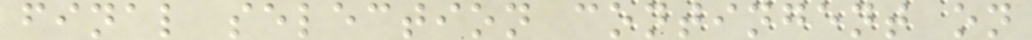final selection contingent on
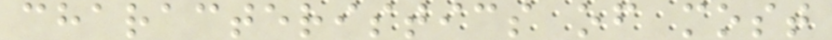characteristics of most
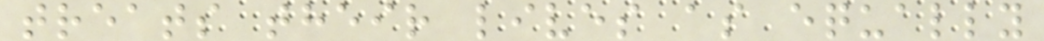treats their lives as equally
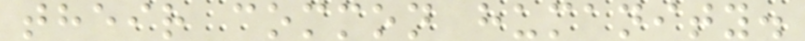their common humanity.
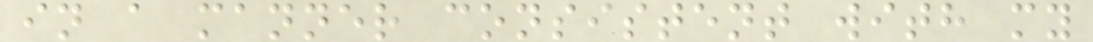in a manner consistent with my
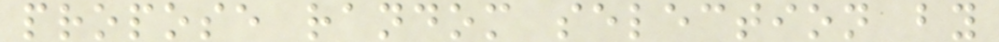propose random selection by
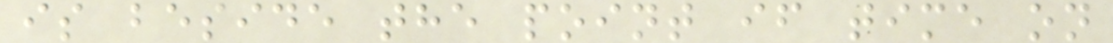is beside the point if time on
